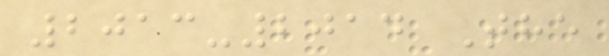2013-2014 The
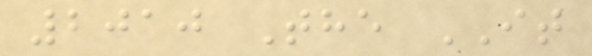2010 The IT
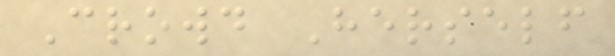Crowd Herself
